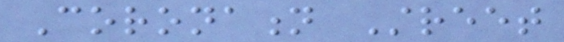Coronation Street
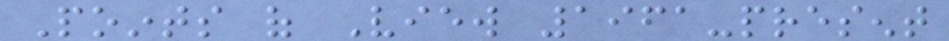Points of View 1961-present
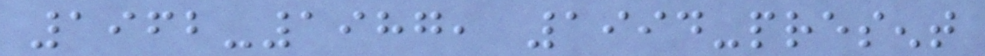1962-1987, 1994-present
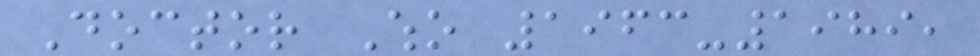Doctor Who 1963-1989,
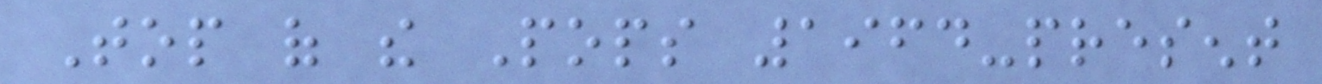Top of the Pops 1964-present
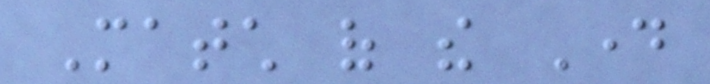Match of the Day
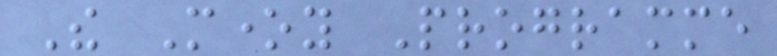The Money Programme
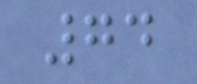74
